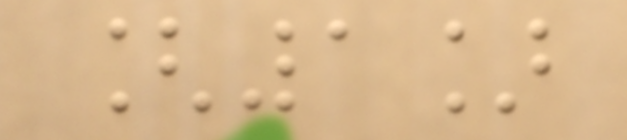[1]
